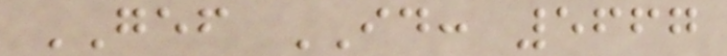GEF ID: 5667
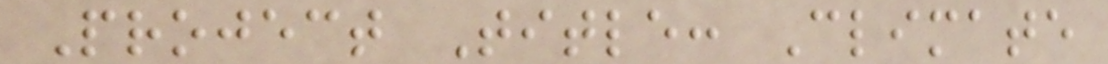Project Title: Climate
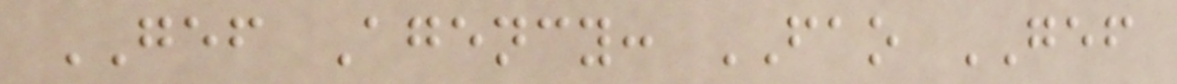GEF Agency: FAO GEF
